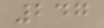247
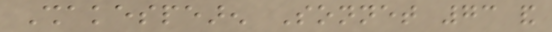Shakespearen Sonnet 73 and
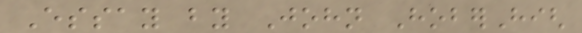Essay by John HoberHigh
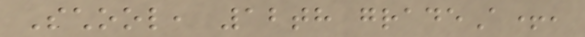School, 12th gradeA+,
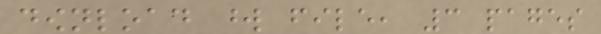download word file, 3 pages
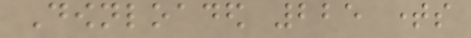Downloaded 225 times
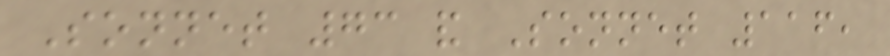Sonnet 73 and Sonnet 116,
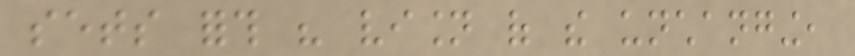sets forth his vision of the unchanging,
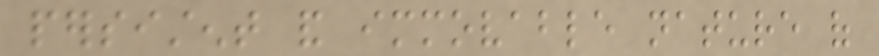persistent and immovable nature of
